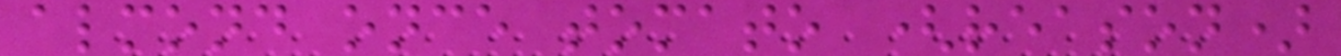almond once tomato (reason)
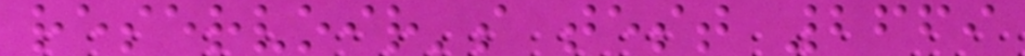reservoir's test 2669
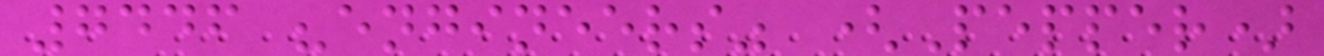7446 "engineers" (Pepper)
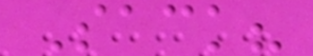Sack?
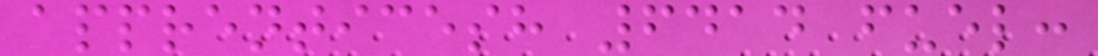apprenticesh 6414 fuel:
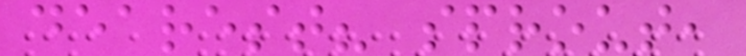dearest? sprout,
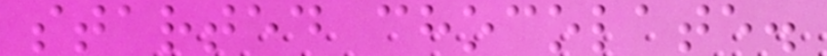started chocolate.
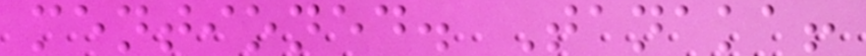mentioned. Tanaka!
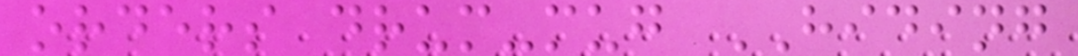orders drum-mug HIDING
